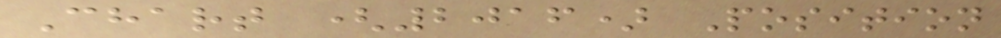Chart (2016) Position
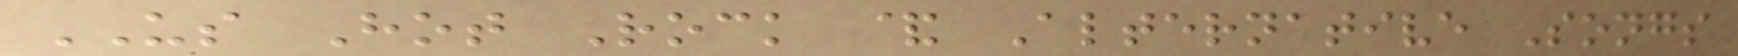US Hot Rock & Alternative Songs
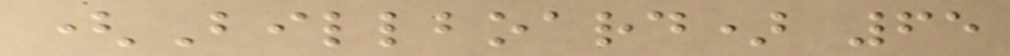(Billboard) 65
